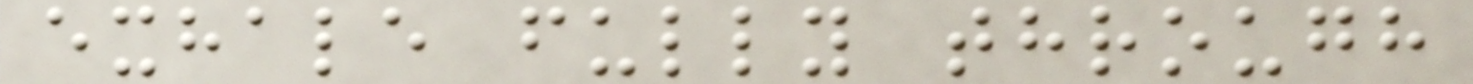exhale fully through
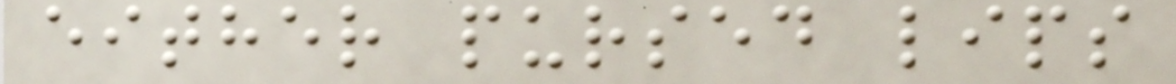either pursed lips
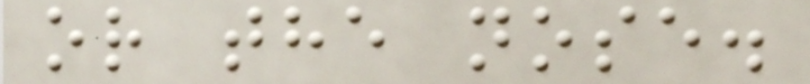or the nose.
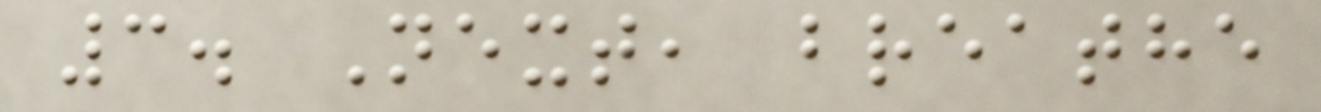3. Next, breathe
